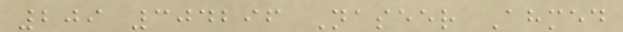209 304296 Naseer Ahmed
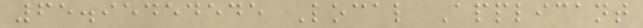65.95454545 Local Applicant
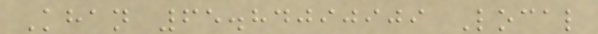Khan 65.84090909 Local
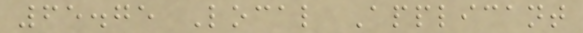65.75 Local Applicant
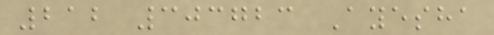212 303723 Ayesha
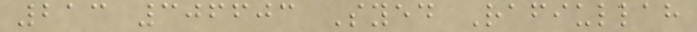213 306603 Syed Rafiullah
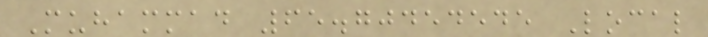Muhammad 65.70454545 Local
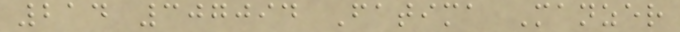214 307094 Fatima Manzer
